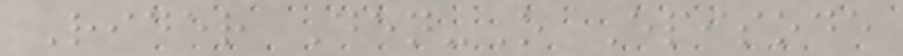Rider Den-O Episode
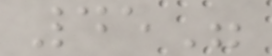45"
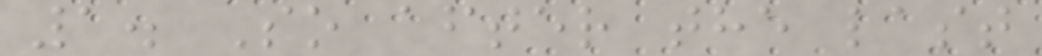1. So after the last
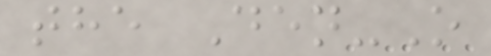the Den-O
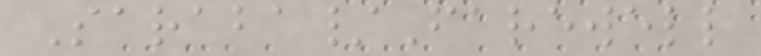Saraba/Farewell
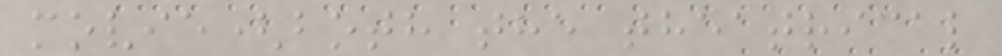movie(both the theatrical
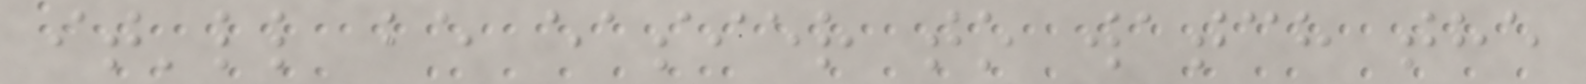it'll be easier to watch the
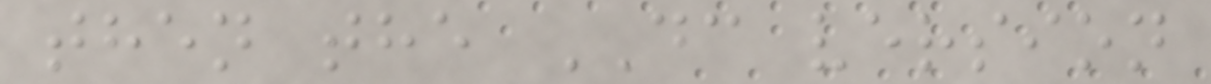then the DC version
